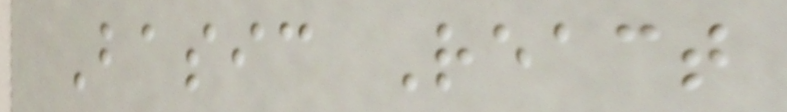Basic React
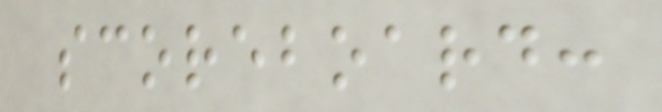scoreboard:
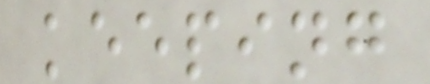keeping
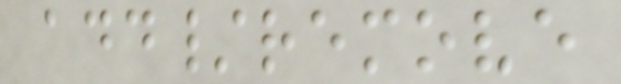add/remove
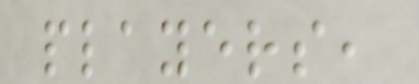players,
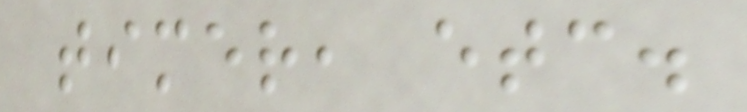timer, etc.
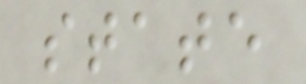state
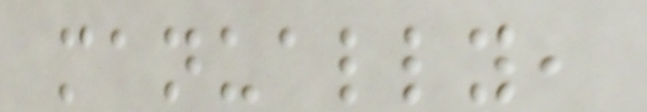manually,
